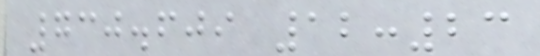730.609 12:23
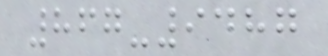867-9487
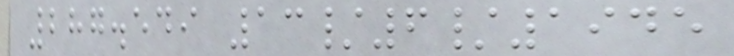287.549 13/6/1945
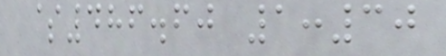$486.60 1:30
